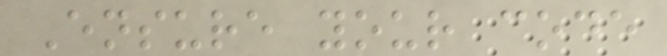Ensure your code
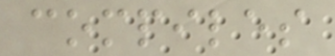compiles
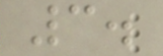3.
